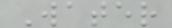Water
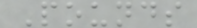Pounds
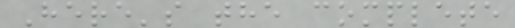Here's the complete
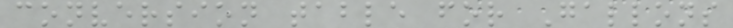conversion table for Gallons
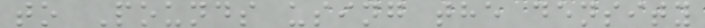to Pounds using the density
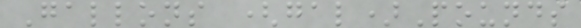Gallons (gal)Pounds
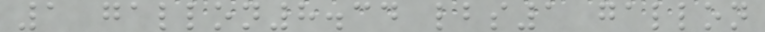1 gallon8.34 lbs1 gallon
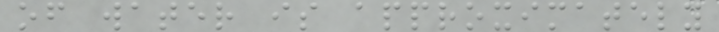of water is approximately
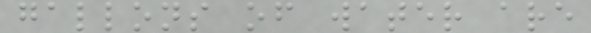gallons of water are
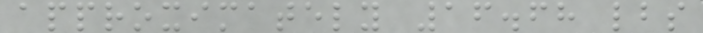approximately 16.68 lbs
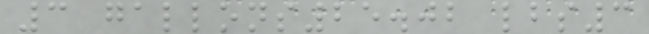3 gallons25.02 lbs3
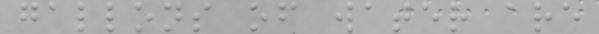gallons of water are
